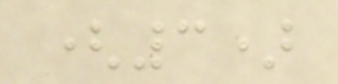(3)
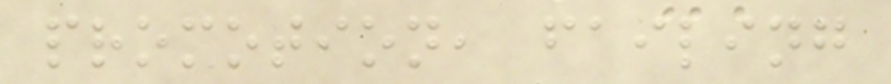promotion, failing
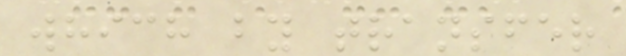which by transfer
